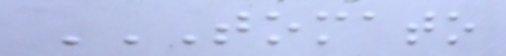TOMATO
